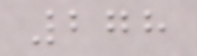278
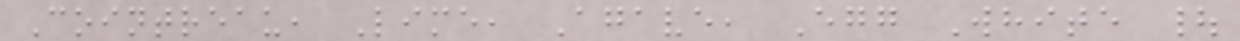Cointreau, Lime, Agave, Egg White |
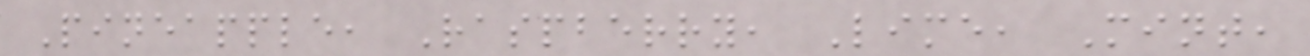Pineapple, Raspberry, Lime, Mint,
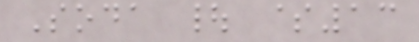Soda | $13
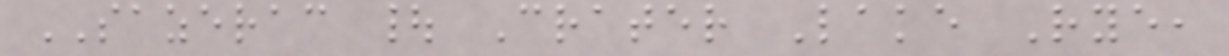SAZERAC | Crater Lake Rye,
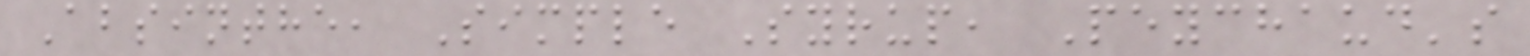Absinthe, Simple Syrup, Peychaud's
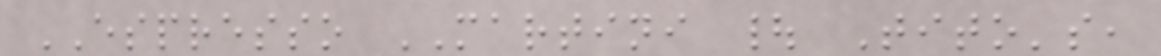ESPRESSO MARTINI | Tito's,
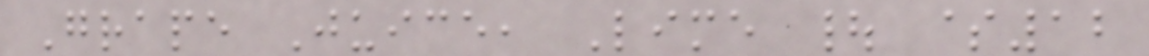Grape Juice, Lime | $12
